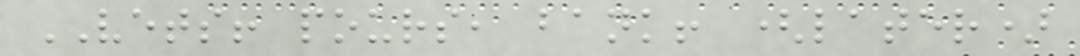VETS! pours, bank! (later)
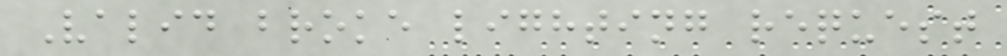Valid broke lighting request
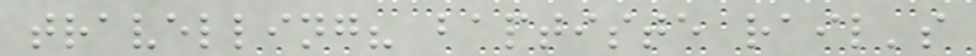travelling? baptiste rail's
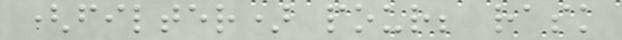(filter) pour; rask
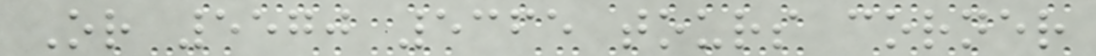Or 5570 5365 tours corner
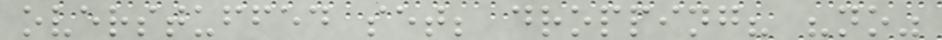overstuffed set; dropping? "no"
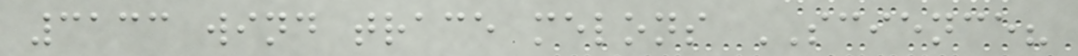3133 wind trace melons SCIENCE?
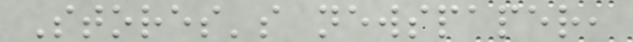Stores's newspaper,
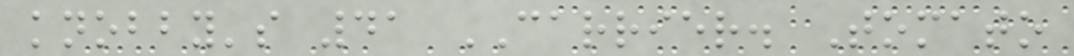knobby's 41 CARRIER. Tomato
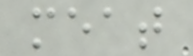meat
